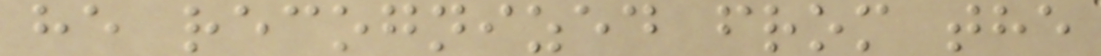he recognized from the
